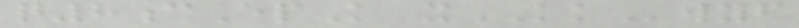q8cEpK xKKwyf
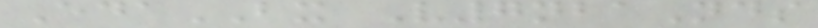EdaBX V7nbaNds
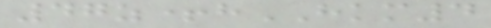47z+hHKM4
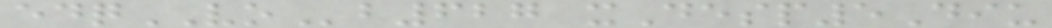edqVOb627 xDesp5Diu
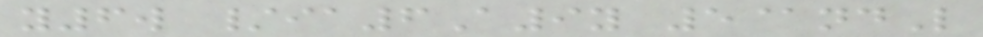y6w /ia6A9y 5@ndL
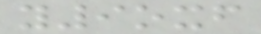y9oxf
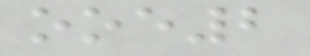ooe2
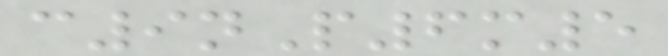c9nP6m5
